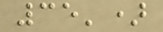35')
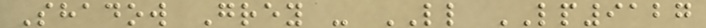Shadow Grey - LL LP9127
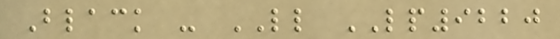Black - LL LP9220
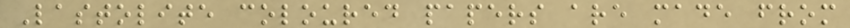Lastolite coloured papers are made from
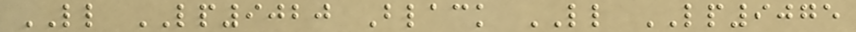LL LP9020 Black LL LP9075
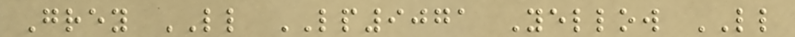Grey LL LP9071 Yellow LL
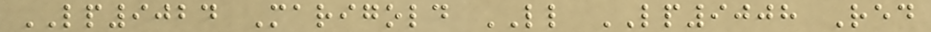LP9024 Marigold LL LP9008 Red
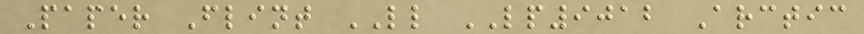Paper Flint LL LP9012 Arctic
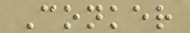Conker
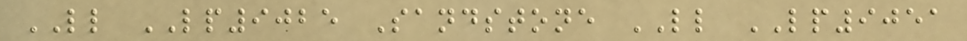LL LP9025 Sandstone LL LP9051
